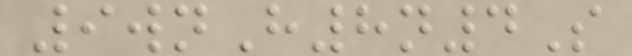9wnH8n4S
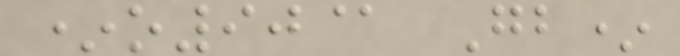*o90@ Gb*
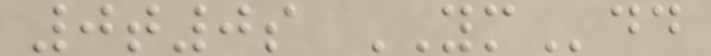0t0s YMdd
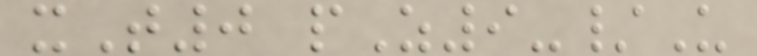xT0 pZ9-/U
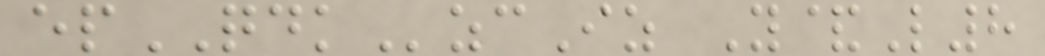epQDKzcIz Y&L8
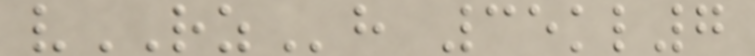vRZh 35kl7
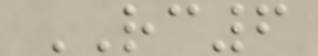RC6
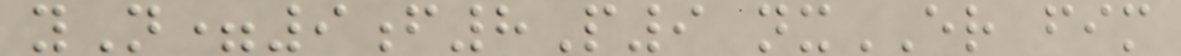yN=9f8P9 nxER fim
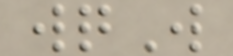wqW
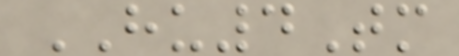HU4Tm
